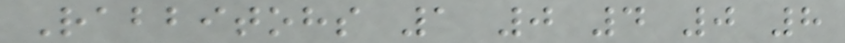Rabbitohs 1 0 4 0 8
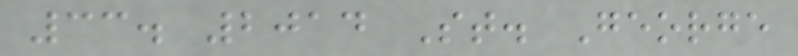33. 2014 St. George
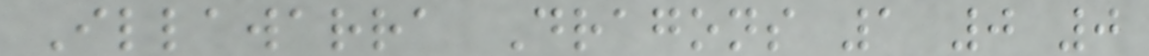Illawarra Dragons 1 0 0
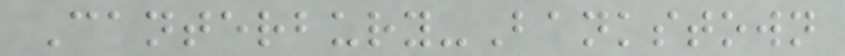Canterbury-Bankstown
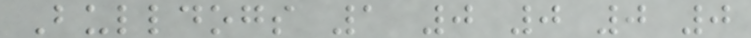Bulldogs 1 0 0 0 0
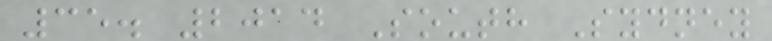35. 2014 South Sydney
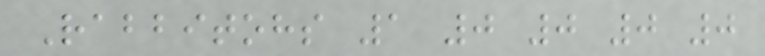Rabbitohs 1 0 0 0 0
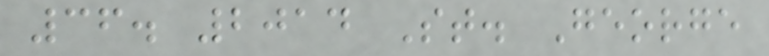36. 2014 St. George
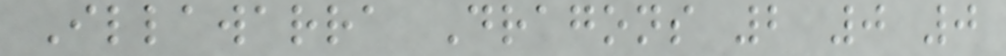Illawarra Dragons 2 0 0
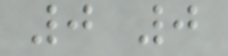0 0
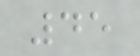45
